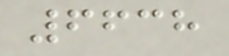6638
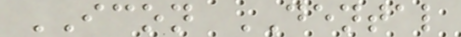ICON DENTAL
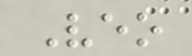Veo
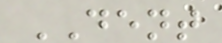DENT
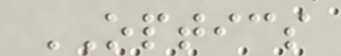OPTICS
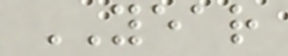YEAR
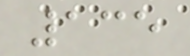135
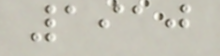1910
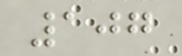107
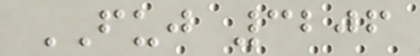FUJ 3206
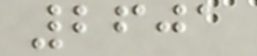2601
